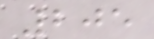205
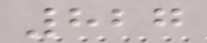827
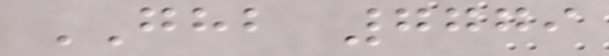GHB 7779
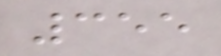355
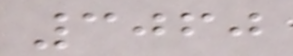3060
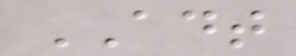ADT
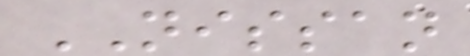NISSAN
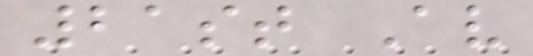21st Av
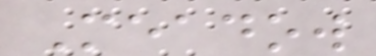Meadow
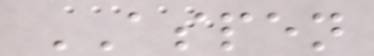ASPEN
